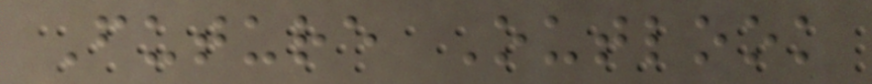Future Outlook
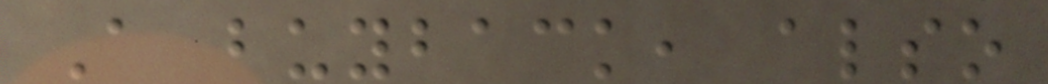A buyback, also
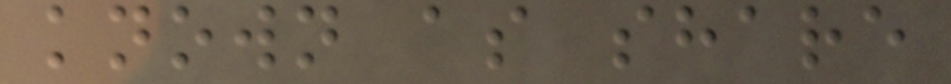known as share
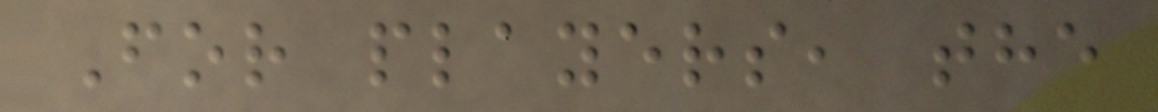For players, the
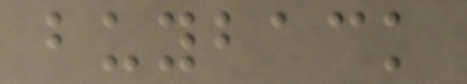buyback
